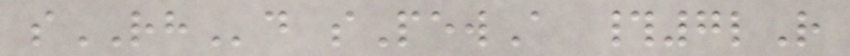sRHd sPewA #7lR
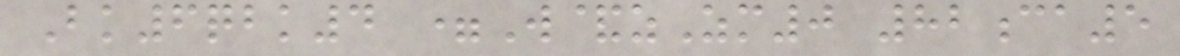Bk6qbk4 =W&zZm0 82ca5
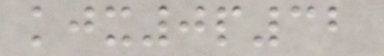kjx0p32
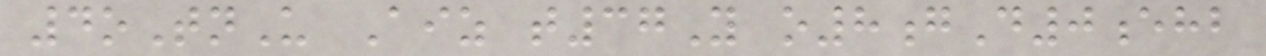4oTnU Aiz t37Y o8gD0ehb
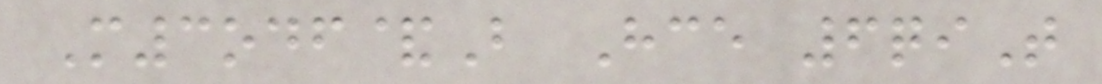M3odf&B Hce 6qiT
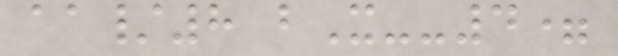aa/8 bX--4=
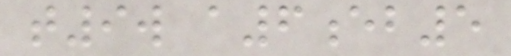t9w a6eb5
